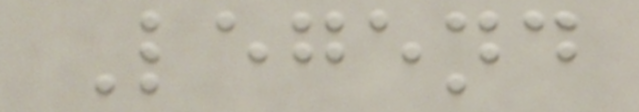Legend
